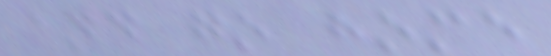and go home
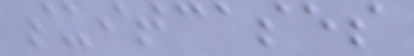suitcases
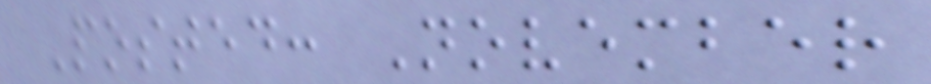Posted: November
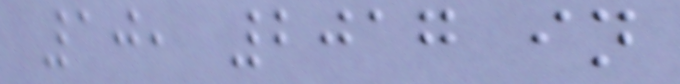10, 2017 in
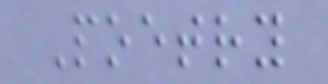Poetry
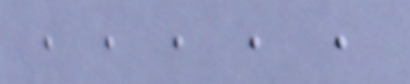, , , , ,
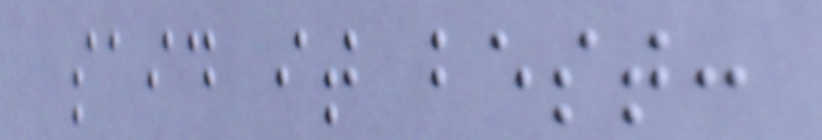said it best:
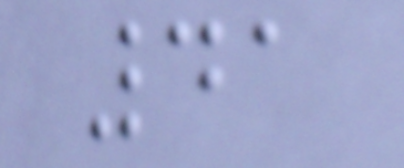41
